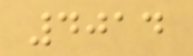4014
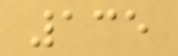135
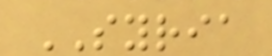SYRIA
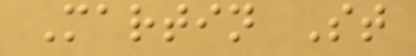Martin St
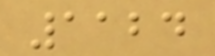1124
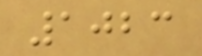1023
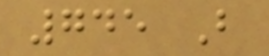745 B
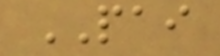PAI
